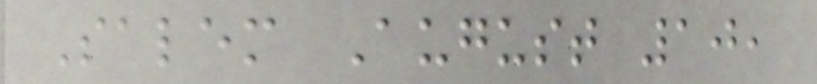Salem August 10,
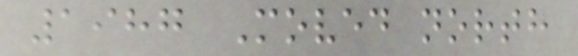1987 Moved north
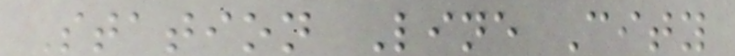Station Line City
